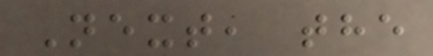Next, the
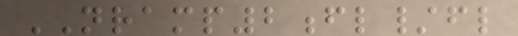NRAMP2fl/fl
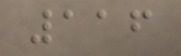116
